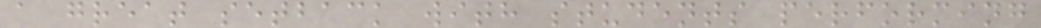a great setback with students performing
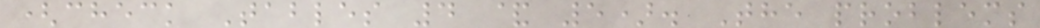(check Tables 4 & 5). The problems
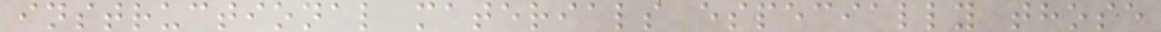instructional materials especially those
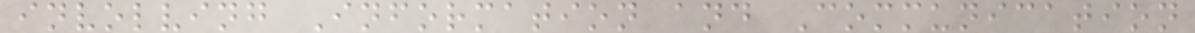involving Information and Communication
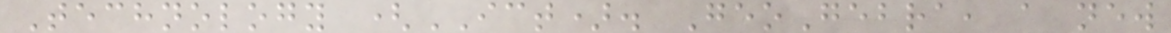Technology (ICT). GeoGebra, a new
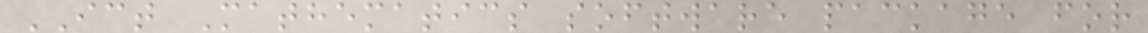ICT Mathematics software package for
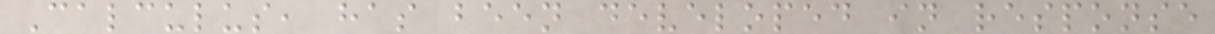Calculus, has been developed in response
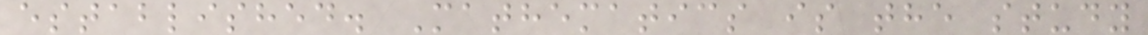established. Mathematics is the study
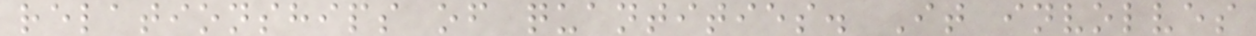relationships of quantities. It involves
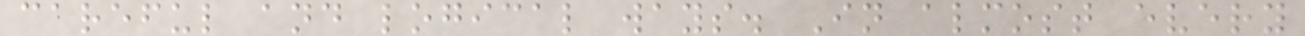careful and logical ways. In almost every
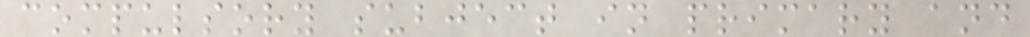compulsory subject in primary and
